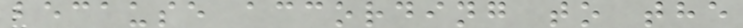because according to the
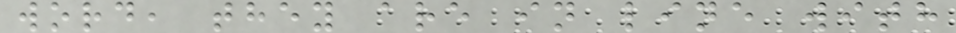word, they are in line with
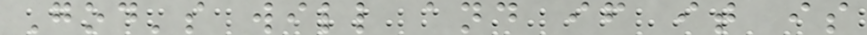God's will and if it is
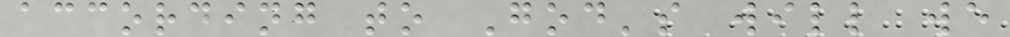according to God's will we
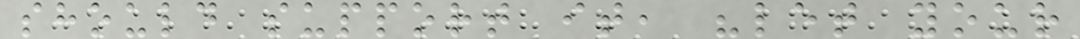should support it, "let your
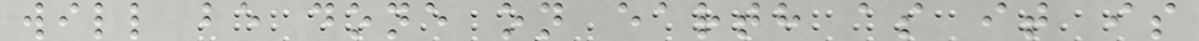will be done on earth as it is
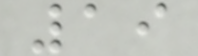19
